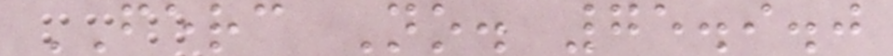FERC No. 75.9.0
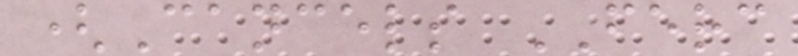(Cancels FERC
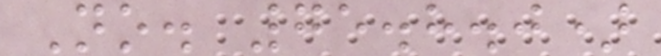No. 75.8.0)
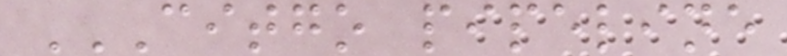CITGO PIPELINE
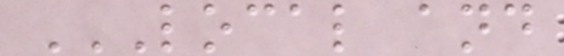LOCAL AND
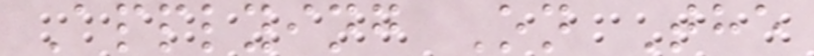Applying On The
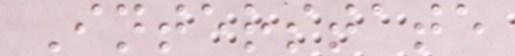Interstate
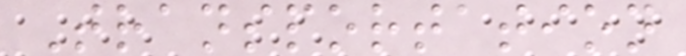Transportation
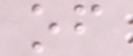of
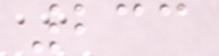233
